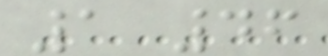1 46
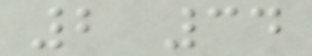2 34
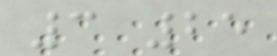3 25
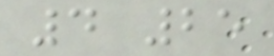4 25
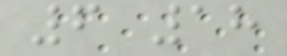6 18
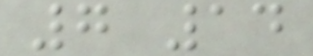7 14
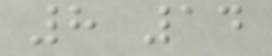8 14
